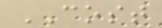COST
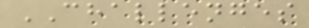CHALLENGES
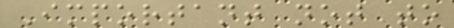Important not to
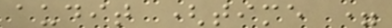audit (time =
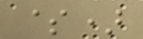$)
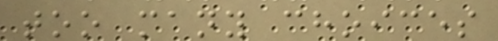too many choices
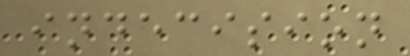indecision
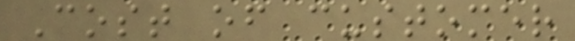Cost of customer
